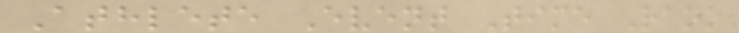Athlete Event Time Rank
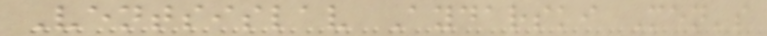Ventsislav Aydarski Men's
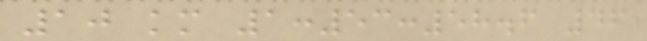10 km 1:53:58.6 46
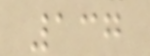137
